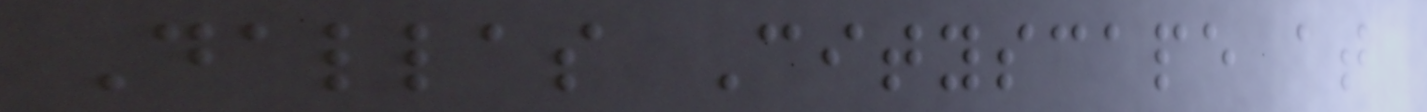Dallas Cityscape at
